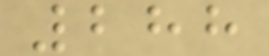288
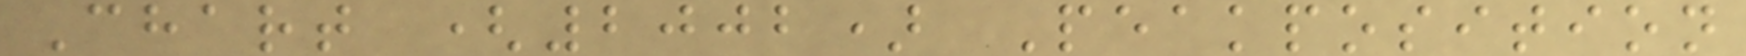Chart (2002) Peakposition
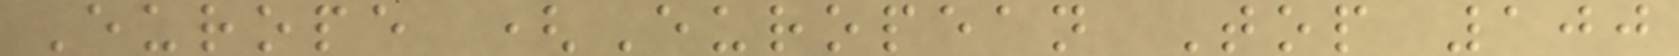Europe (European Top 100
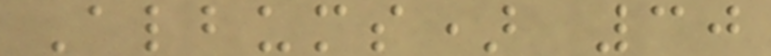Albums) 30
